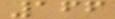166
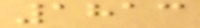1813
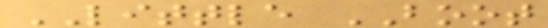LITTLE BOOT
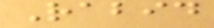Rabid
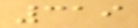319
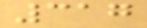317
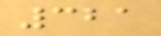321
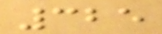325
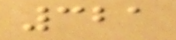321
